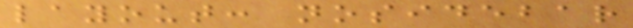layout: nosidebar
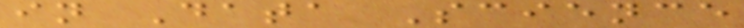in Data Science
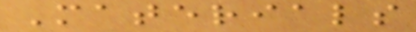Materials
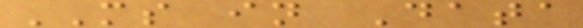MS in Data
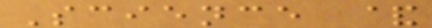Science &
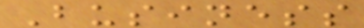Business
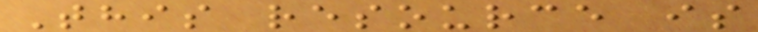This resource is
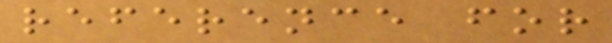reference for
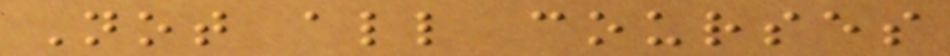Not all courses
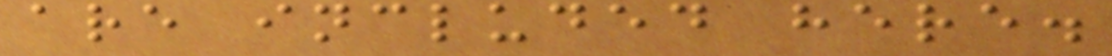are included here.
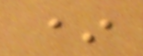*
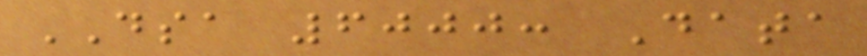DSA 6000: Data
